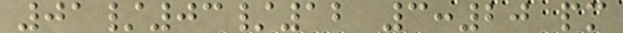01/03/12 3:20 pm
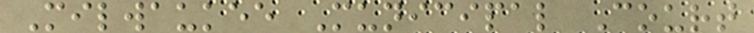Milwaukee Municipal Court
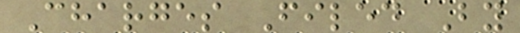Charges Filed By
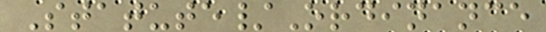Statute/Ordinance
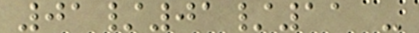01/01/11 -
